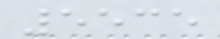5535
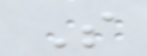S
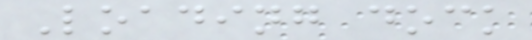Loading dock
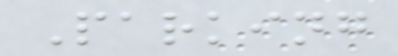Parking
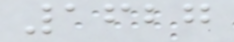1627
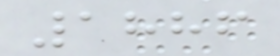1886
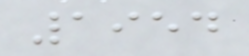1954
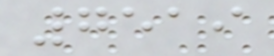7519
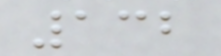132
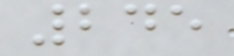245
